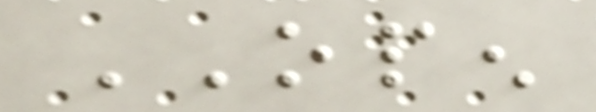OPEN
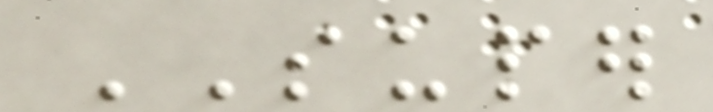SUPER
